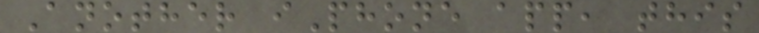Another iPhone app, this
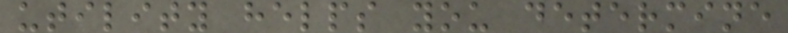utility helps you determine
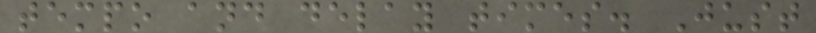tempo and delay times. Just
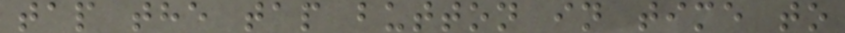tap the tap button in time to
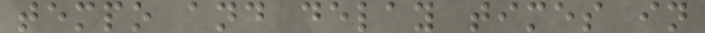tempo and delay times in
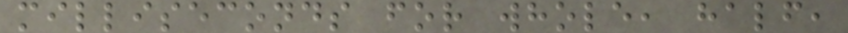milliseconds for whole, half,
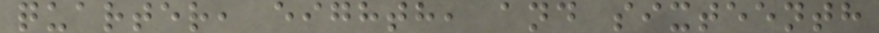quarter, eighth, and sixteenth
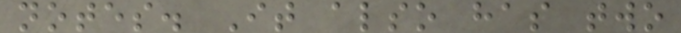notes. It also has two
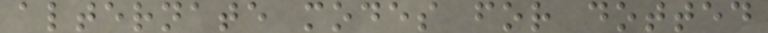alternate modes for dotted
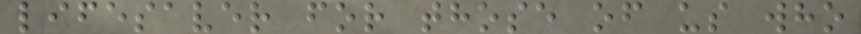lifesaver for those of us who
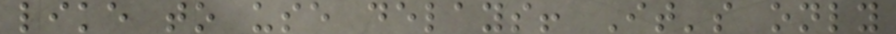like to use delays! It's only
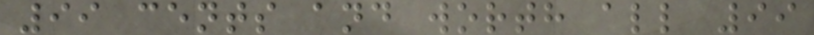99 cents and worth all 99
